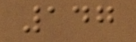147
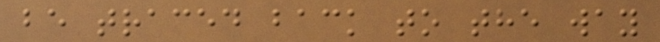be traced back to the way
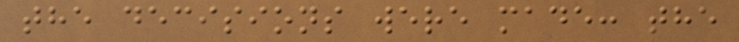the decisions were made: the
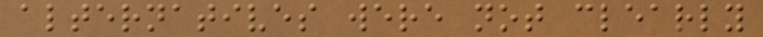alternatives were not clearly
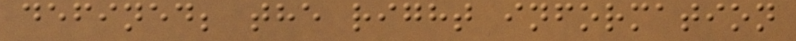defined; the right information
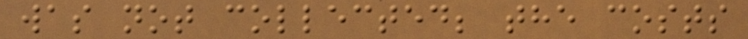was not collected; the costs
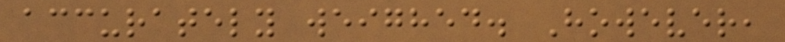accurately weighed. However,
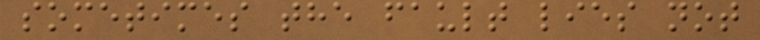sometimes the fault lies not
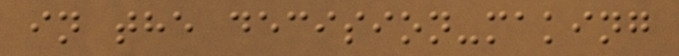in the decision-making
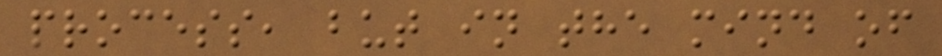process, but in the mind of
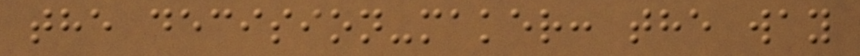the decision-maker: the way
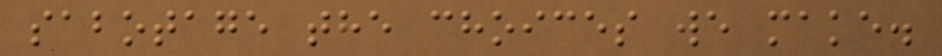sabotage the choices we make.
